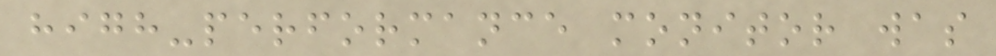high-performance monitor was
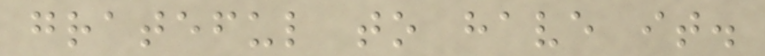grateful to have it.
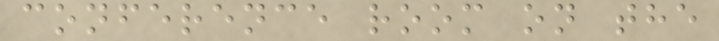conference room on the
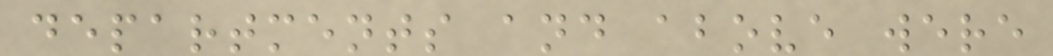departments and above were
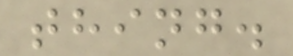thing.
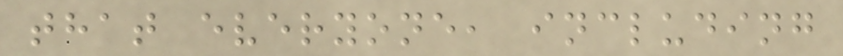that everyone, including
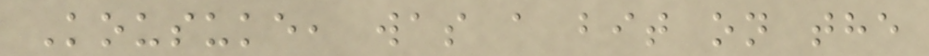Kousuke, was a bit on the
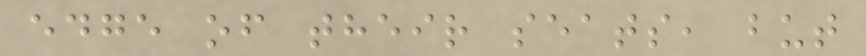edge of their seats, but
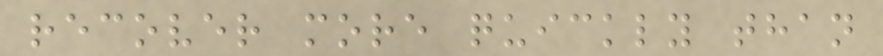recover more quickly than
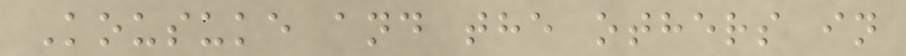Kousuke and the others in
